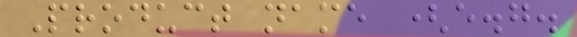Product name (e.g.
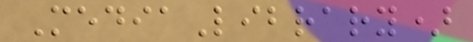MediaLibrary)
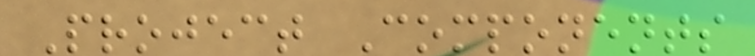Project Components
